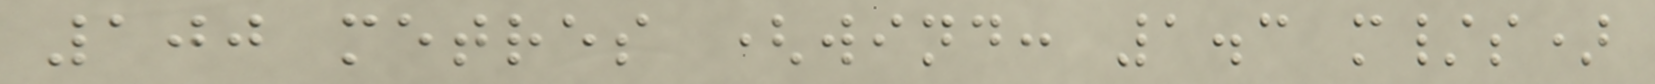100 metres (wind: 1.3 m/s)
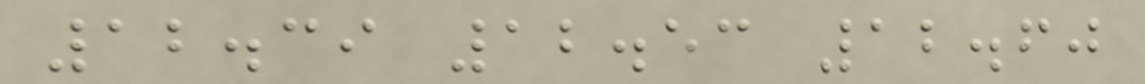12.39 12.53 12.60
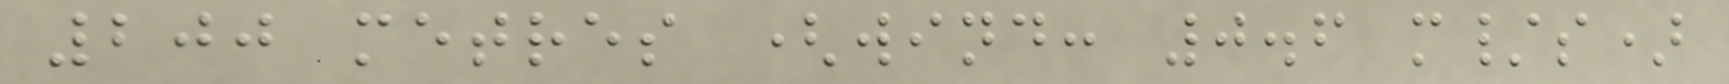200 metres (wind: 0.6 m/s)
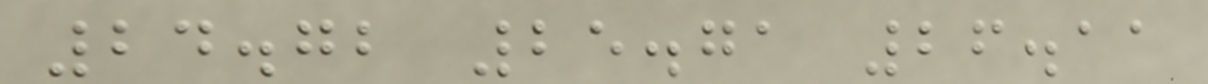24.72 25.71 26.11
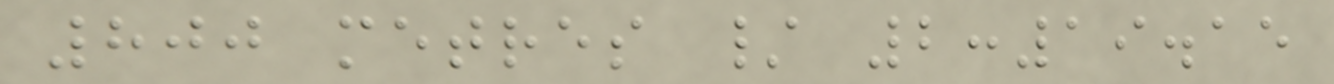800 metres / 2:19.15
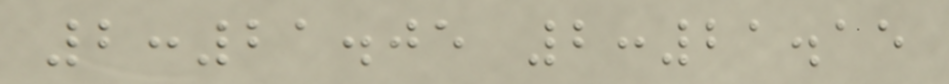2:21.05 2:21.15
